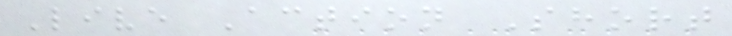Live Action Short
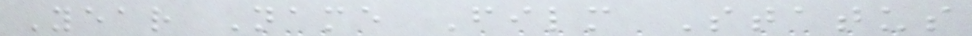Year Name Film Status
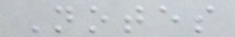Notes
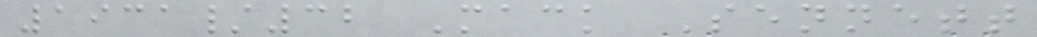1931/32 Mack Sennett
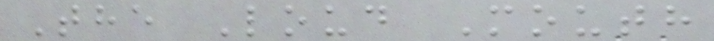The Loud Mouth
